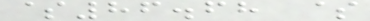$86.68 $
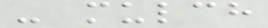- mulch
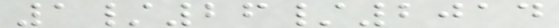1/26/2014
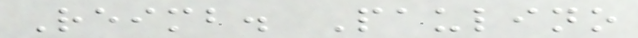Reimb. Paulino
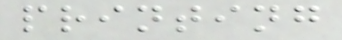printing
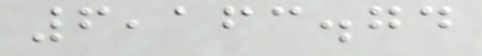6,163.74
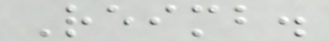Reimb.
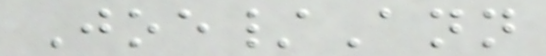Joe/Ann
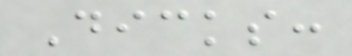Dicks:
